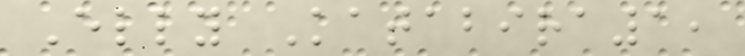Elly Katabira1,
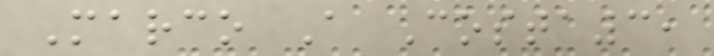Marco A Costa3,
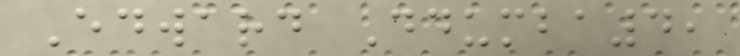Edward Ddumba4,
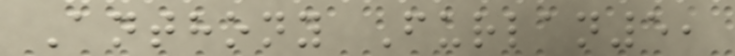Anthony Furlan5,
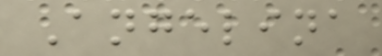Angelina
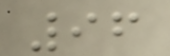96
